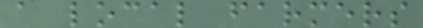a local farmers
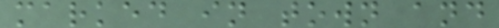marked in town and
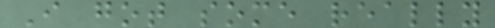I got some really
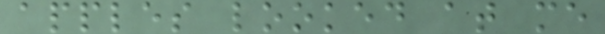apples looked at me
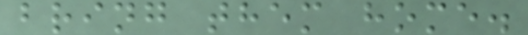bring them home.
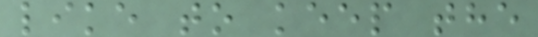like to keep the
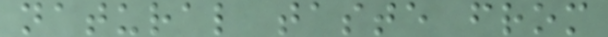natural taste from
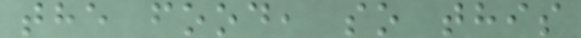the food, so this
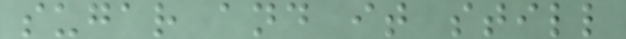sugar and it still
